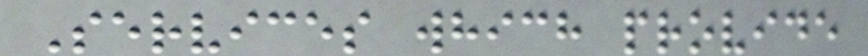Services which provide
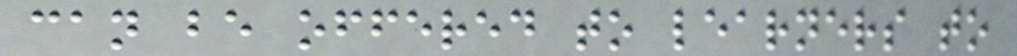can be offered to learners to
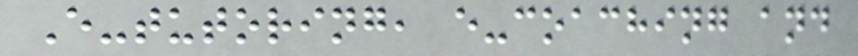E-tutoring, e-coaching and
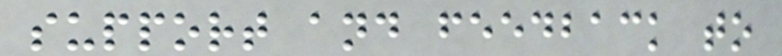support and feedback to
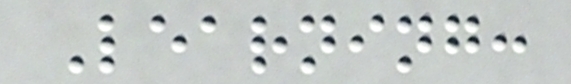Learning:
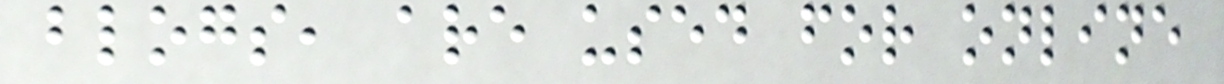blogs, are used for online
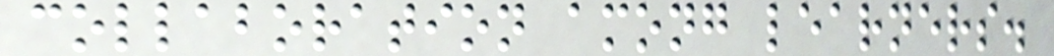collaboration among learners.
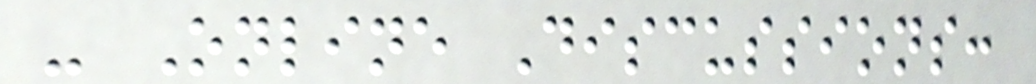- Online Discussions:
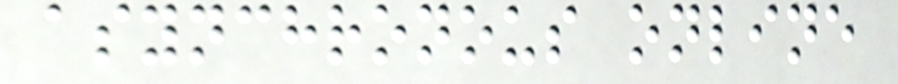asynchronous online
